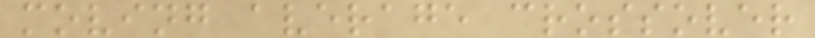moving average crossover
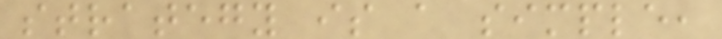strategy is a simple,
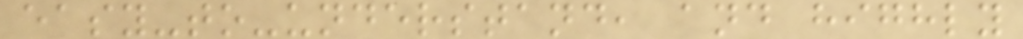easy-to-understand, and highly
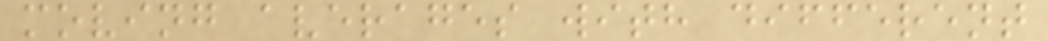moving averages with different
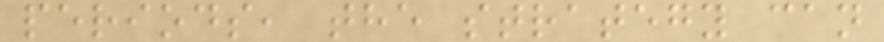periods, the strategy can
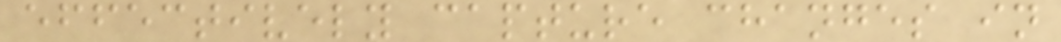effectively capture changes in
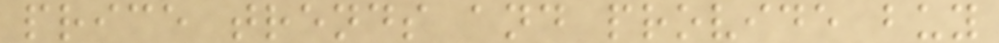price trends and provide buy
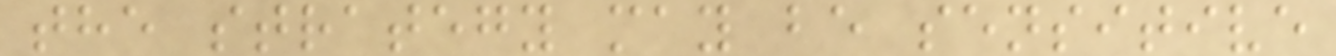the strategy may be sensitive
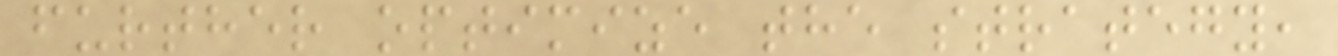further optimize the strategy,
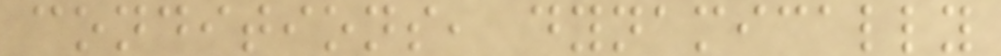conditions, dynamically
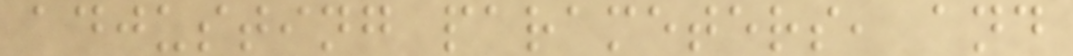adjusting parameters, and
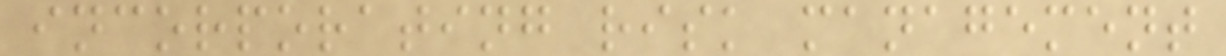incorporating risk management
